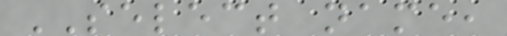SELECT name,
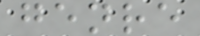genre
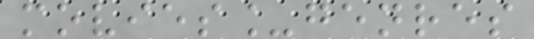movies_genres
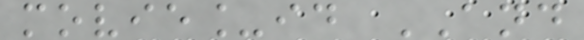movie_id AND
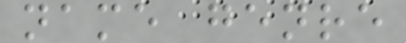name genre
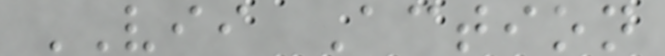VII Action
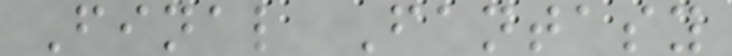Final Fantasy
